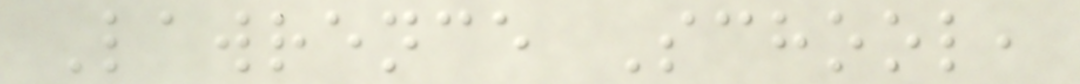Lawrence School,
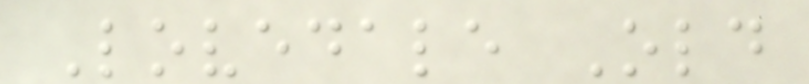Lovedale Old
